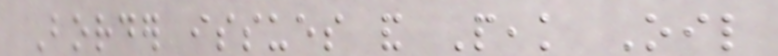Border issues and Peak Oil
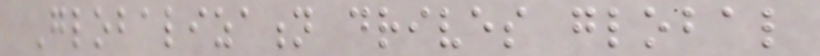Globalization drives global
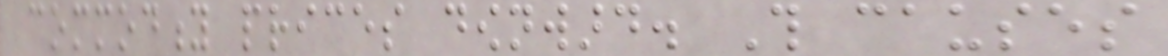commodity prices downward. This causes
